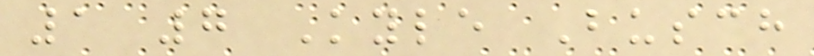1 7 Kyle Busch
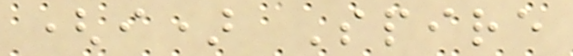(i) Spire
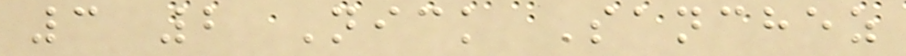3 2 Nick Sanchez
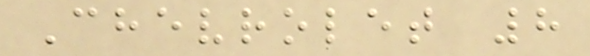Chevrolet 8
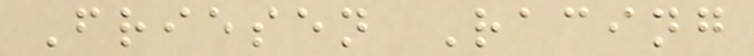Friesen Racing
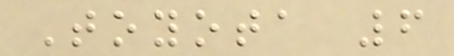Toyota 6
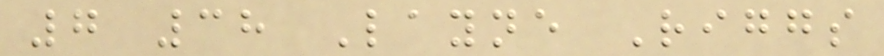7 38 Layne Riggs
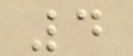4
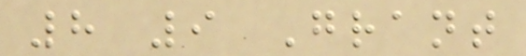8 9 Grant
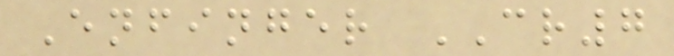Enfinger CR7
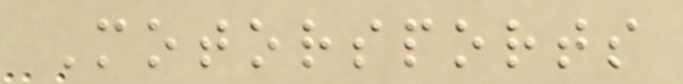Motorsports
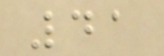41
